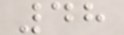48
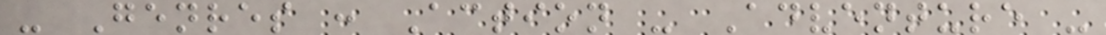- Genres : Action - Adventure -
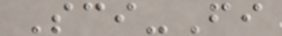Sci-Fi
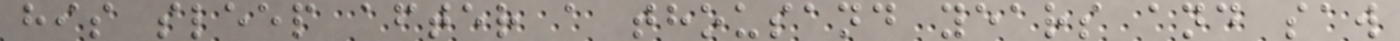his sleep after a thousand years and saw
